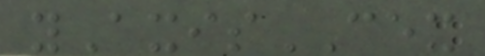yAxisCEX
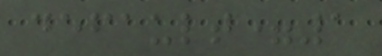default=1
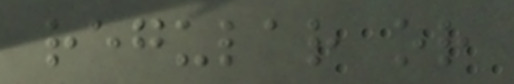regular or
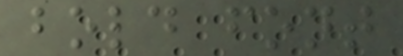bold font
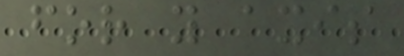for y axis
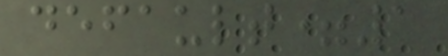default=1
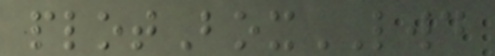plotBoxLWD
